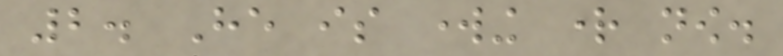2. He is working right now.
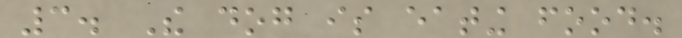3. The dog is eating food.
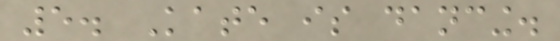5. Kate is dancing.
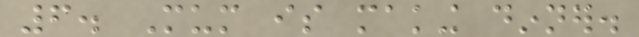6. Mum is making dinner.
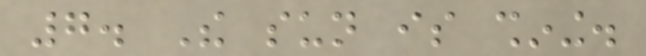7. The sun is shining.
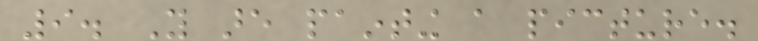9. You are painting a picture.
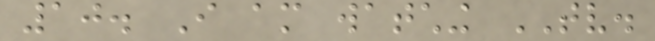10. I am watching TV.
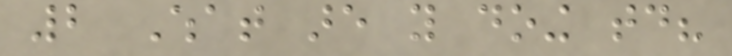2 What are you doing today?
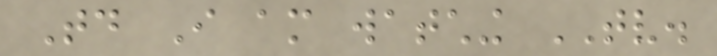Today I am watching TV.
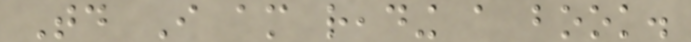Today I am reading a book.
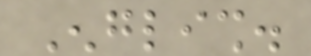English.
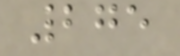275
